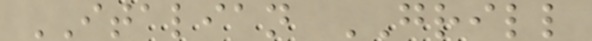ITALIAN GRILL
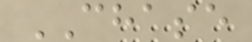CHASE
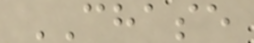CHASE
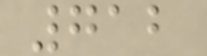712
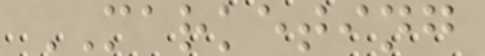MARKETING
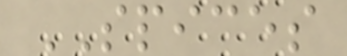SPICES
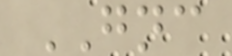GNC
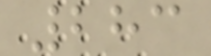283
